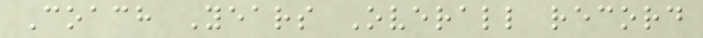Coach Years Overall record
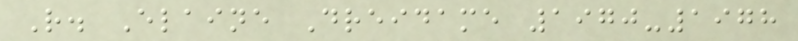R. Elaine Dreidame 1970-1978
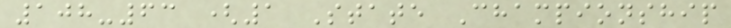108-63 (1 State Championship
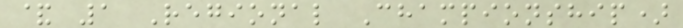& 1 Regional Championship)
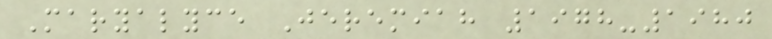Maryalyce Jeremiah 1978-1980
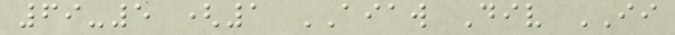69-5 (1 AIAW Div II
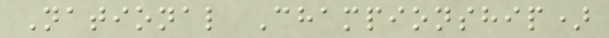National Championship)
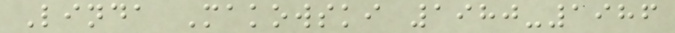Linda Makowski 1980-1986
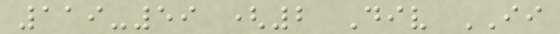119-59 (2 Div II
